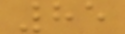85
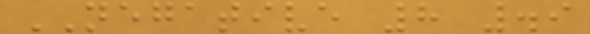NEGATIVE 8 .9
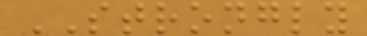STRONGLY
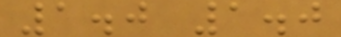1.0 1.0
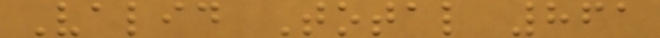Valid Total 861
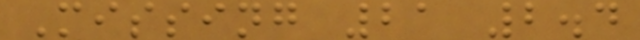Missing 21 2.4
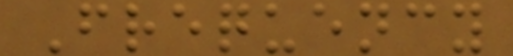Frequency
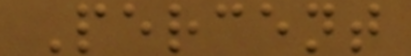Percent
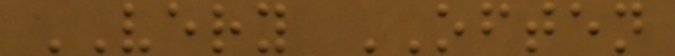VERY OFTEN
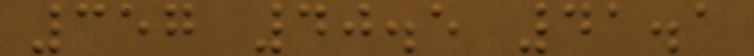357 40.5 41.1
